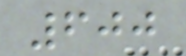600
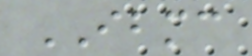IBMC
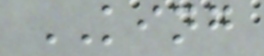KING
